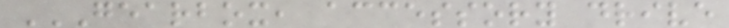GEARBOX, ACCESSORY DRIVE
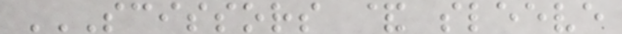SCISSORS & SLEEVE
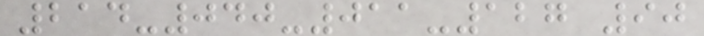214-040-011-127 90
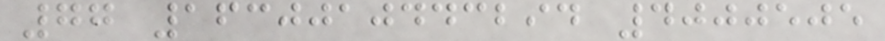77 1630010443294 4000505
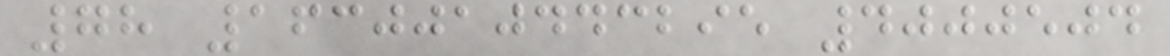78 1630010443295 4000504
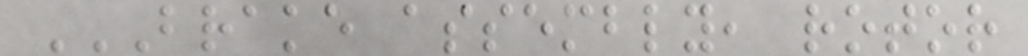BRAKE ASSEMBLY, ROTOR
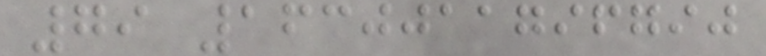79 1630011796790
